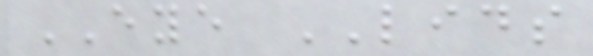EYE LIDS
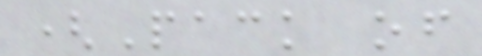(Pack of
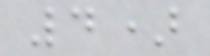4)
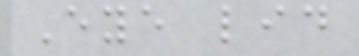Eye lid
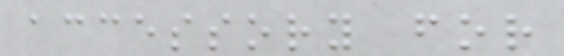accessory for
